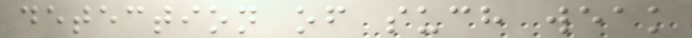detection of such weak
